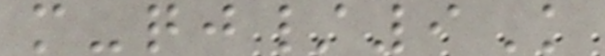m-qj/9K
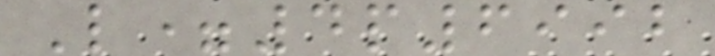L=4p6992
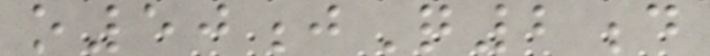o50jQ2d
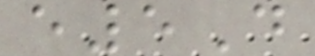e5D
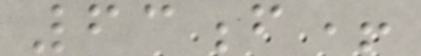63f+
